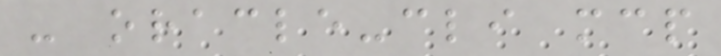- oracle-cli mcp
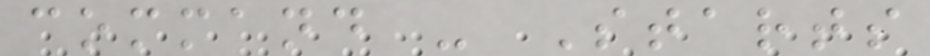command - Starts
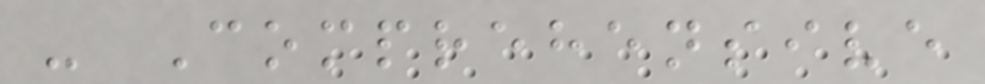- Comprehensive
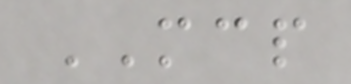MCP
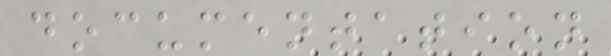documentation
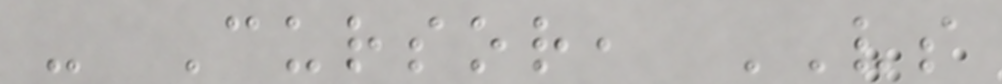- Cursor, VS
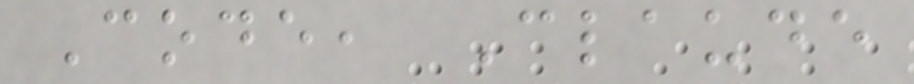Code, Claude
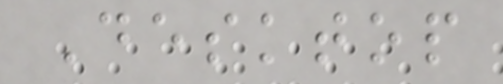Desktop
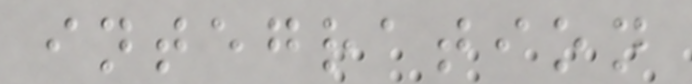integration
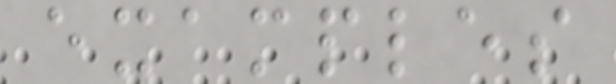examples
